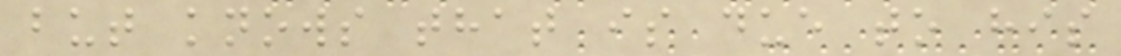but knows that is due to his
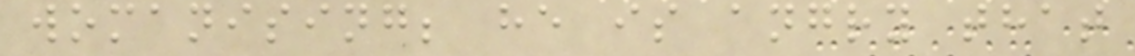womanising; he is angry that
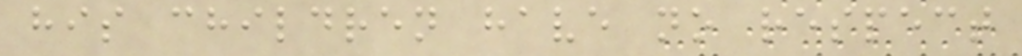his children have no respect
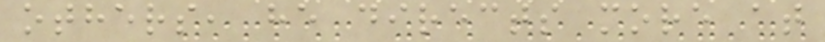others, he directs more at
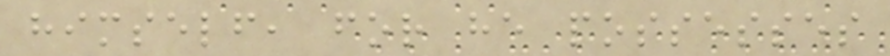himself, for he possesses
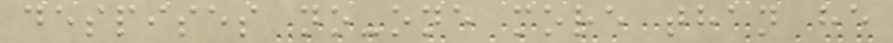despises no-one more than he
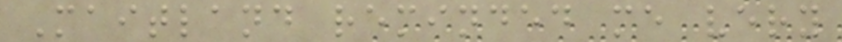Maitland reminded me very
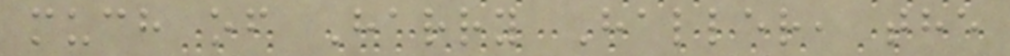much of Harry Haller, the
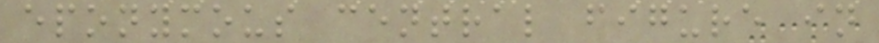eponymous central figure in
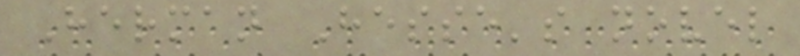Herman Hesse's novel
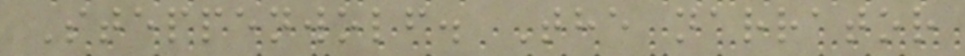Steppenwolf. The narrator
